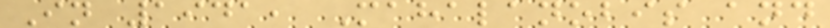In 1941, Mahalanobis and
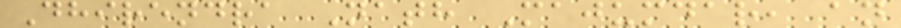Dhirendra Nath Majumdar, an
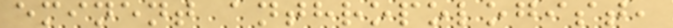eminent anthropologist,
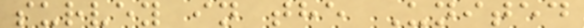survey in the United
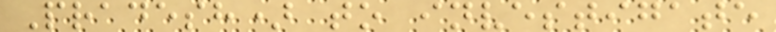Pradesh) to investigate
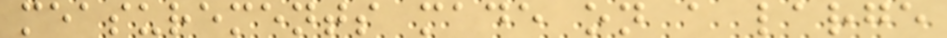measurements made on a large
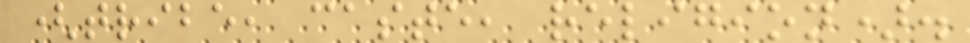(tribe, caste, religion).
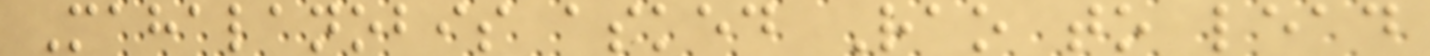Mahalanobis asked Rao to lead
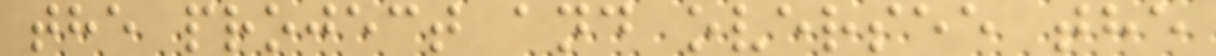the project and oversee the
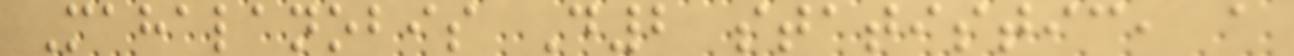Mahalanobis D2 statistic, a
